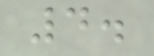4.
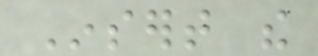Insert the
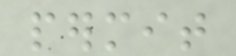permit
